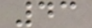43
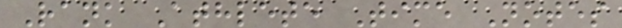Rank Athlete Time Notes
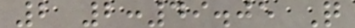2 2:49.05 Q
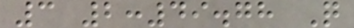3 2:49.78 Q
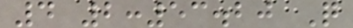4 2:53.20 Q
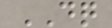DQ
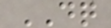DQ
